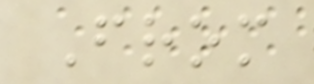From
